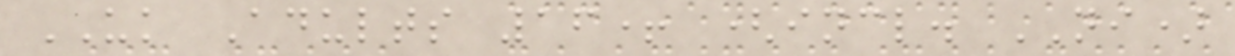UK Adults 16+ (incl. NI)
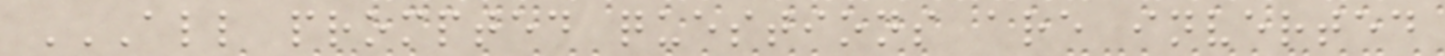ALL PROMPTED QUESTIONS ARE INVERTED
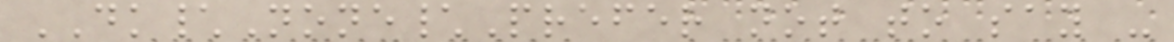DK\None\Prefer not to say -
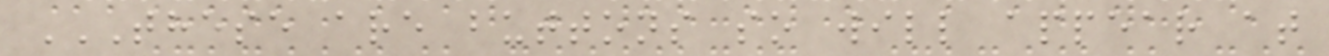THESE ARE BUTTONS SO WILL APPEAR AT
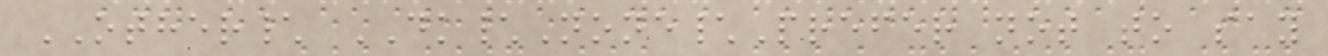OTHER\ DK\None\Prefer not to say
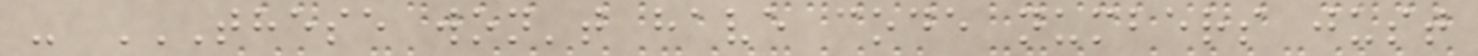- THESE WON'T HAVE CODE NUMBERS JUST
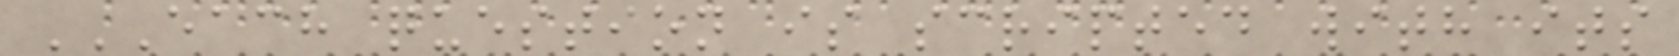EACH QUESTION IS SCRIPTED WITH ITS
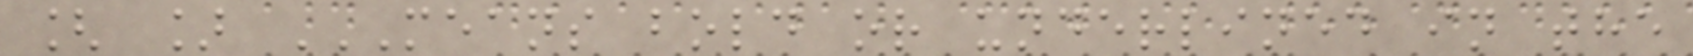[ ] MEANS BOLD OR UNDERLINED IN THE
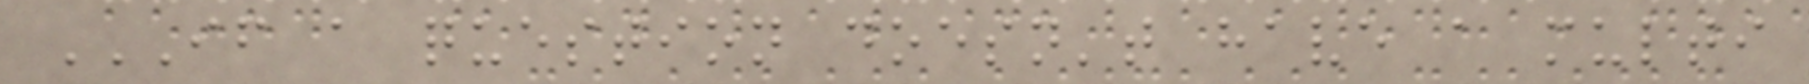IF A QUESTION DOESN'T HAVE A MULTI
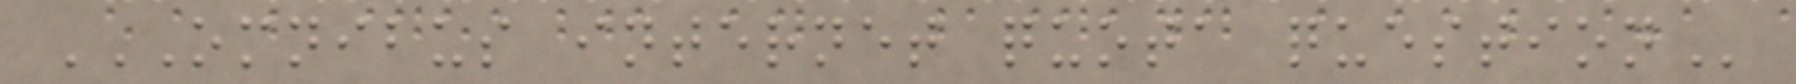OMNIBUS INTERNET QUOTA QUESTION
